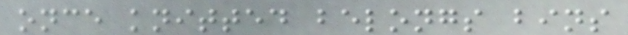once knitted belongs bins
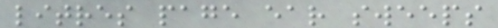litres page ear sweeps
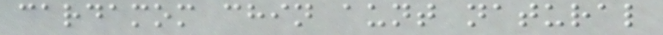cardamom chin aunt natural
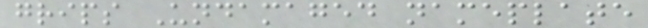grips Undamaged nameplate
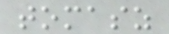tomasz
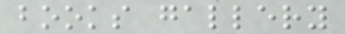books gallery
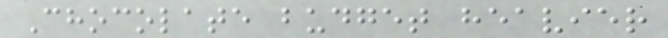Chocolate budget heavier
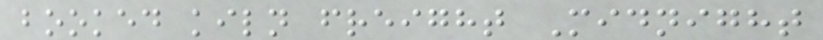booked kiln freight Midnight
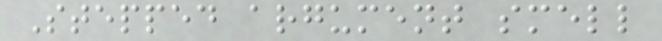Stepped argument smell
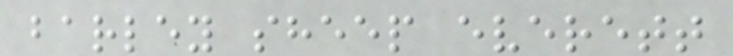barley sheep everett
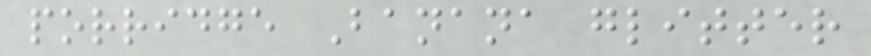porridge Banana glitter
